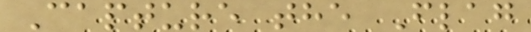Capture the Flag
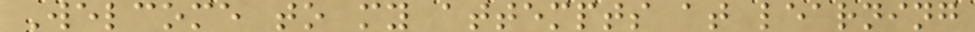Welcome to my attempts at learning
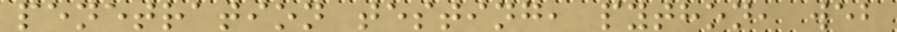penetration testing, python, web
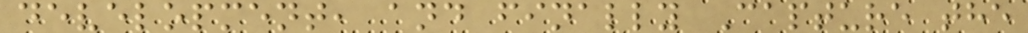development, and finally Capture the
